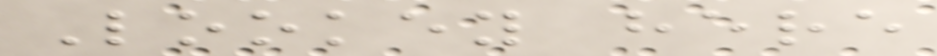Lookey here
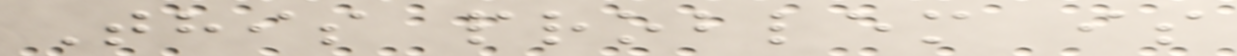This problem is
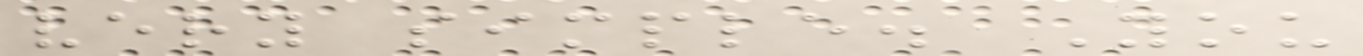very simple. You
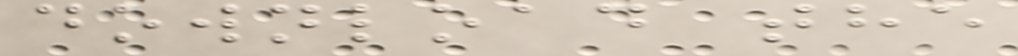download the
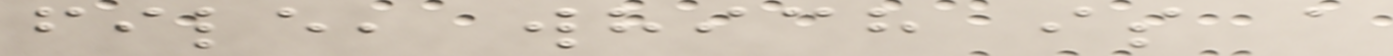file, which is a
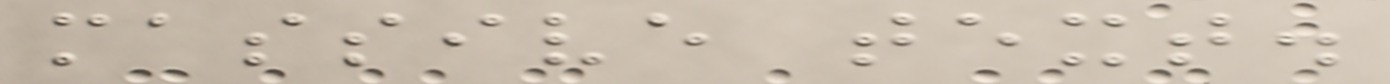massive text.
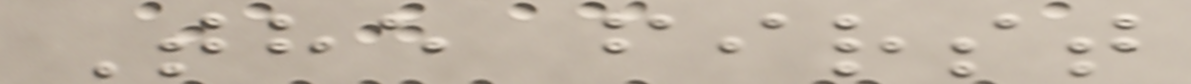The first
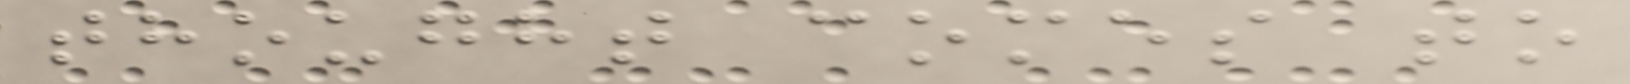thought comes to
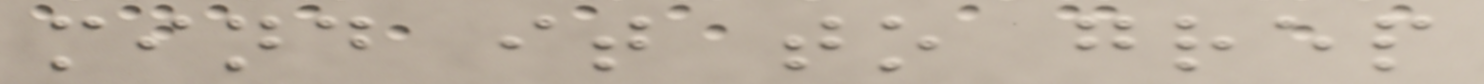mind it to grep
